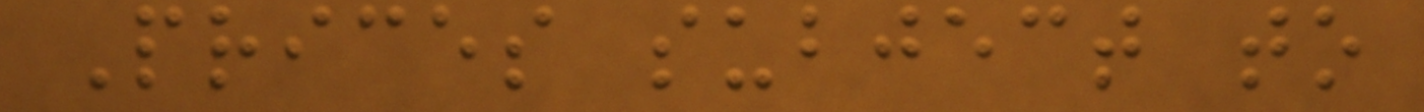Prices subject to
